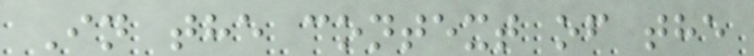In the context of the
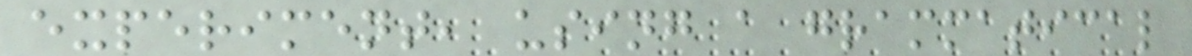experiment, using a grammatical
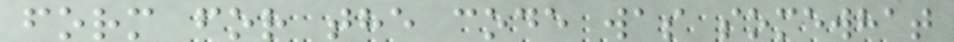form for the code was somewhat
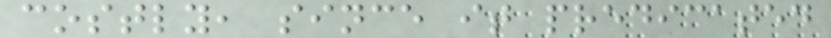costly, since it predicated
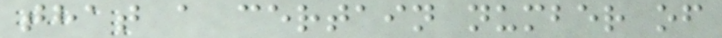that a certain number of
